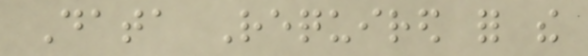Data Required for the
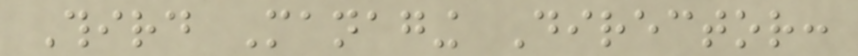Third Managing Director:
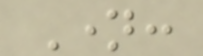Name:
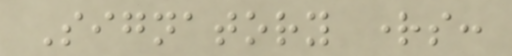Signatory rights:
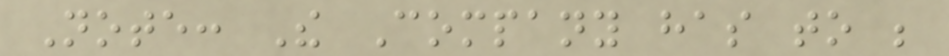Note: The Company has to be
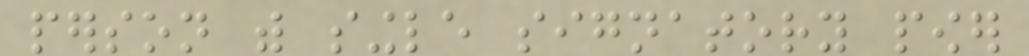person with single signatory power
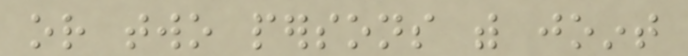or two persons with joint
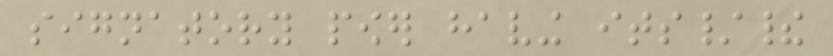signatory power having its/their
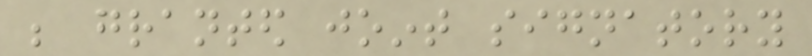be granted joint signatory
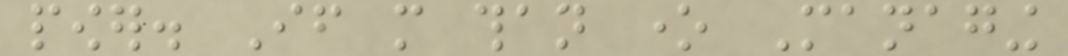power. If more than one Managing
